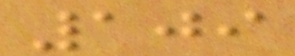109
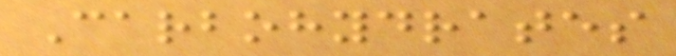Carbohydrates
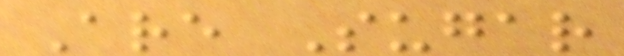Are Sugar
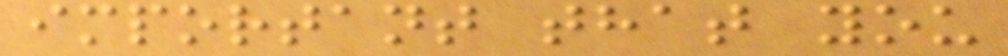important that you
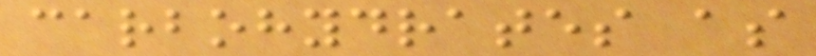carbohydrates as
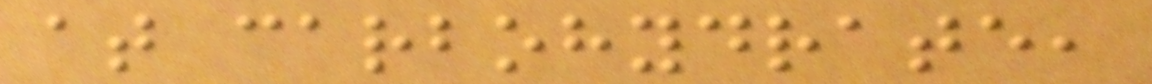at carbohydrate,
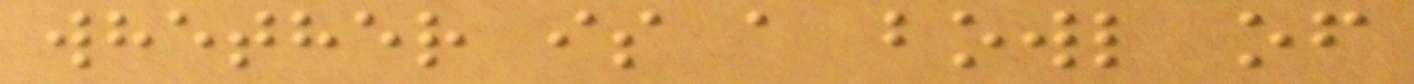whether is a bowl of
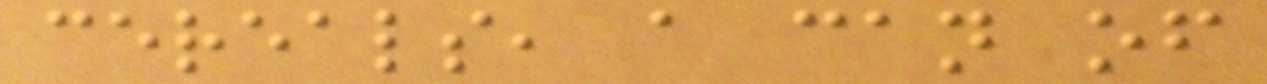cereals, a can of
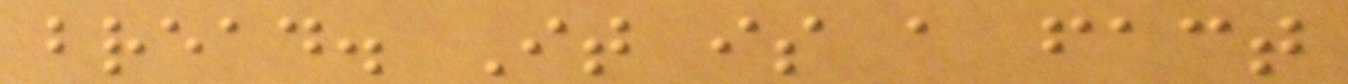bread. It is a fact
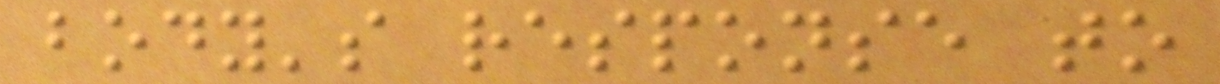body's response to
